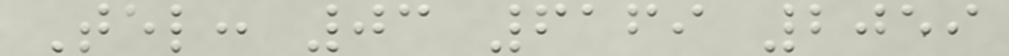Tel: 03 6169 2059
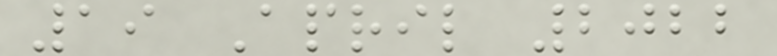19 April 2022
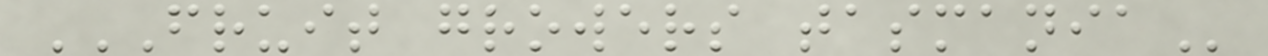FRUIT GROWERS TASMANIA
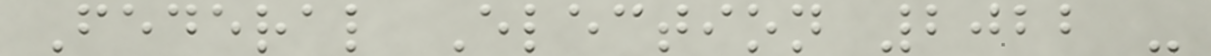Federal Election 2022 -
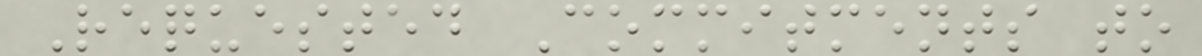Requested Commitments to
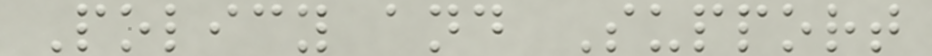Policy and Support
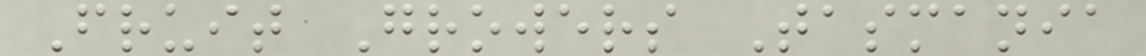Fruit Growers Tasmania
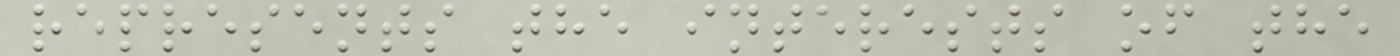represents the interests of the
